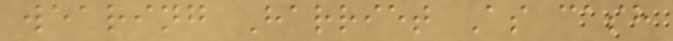wearing Harriet As cash
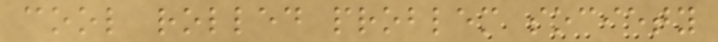cool rolled problem society
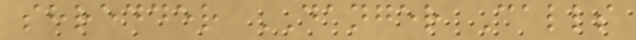shredder DANGER Calls
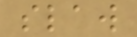slaw
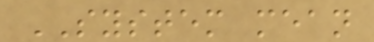SYSTEM mean
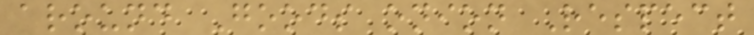around Goods onion Respect
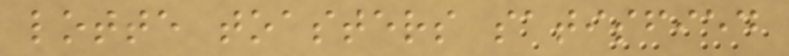lotte toasters satisfied
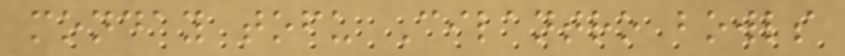monday tofu Cilantro bowls
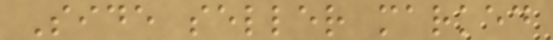Side seller marked
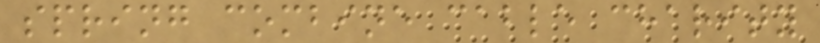spring combine cable charity
